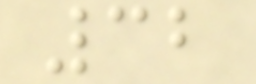32
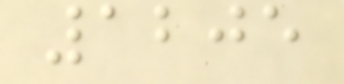1205
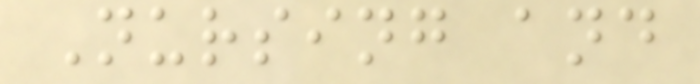Nursing and
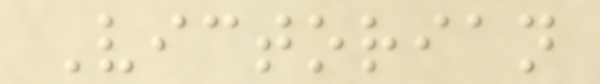Victorian
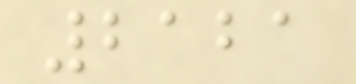2121
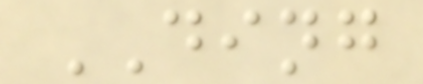DING
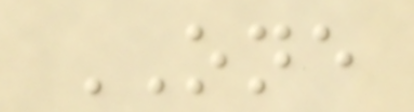ONE
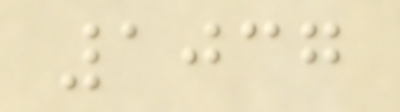1037
